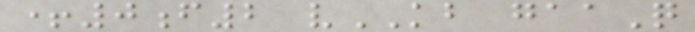+0f2 vKB gaaQ
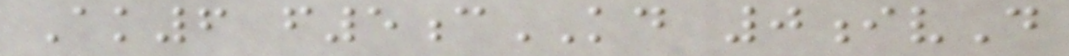Ak6 f5cKD 0ivD
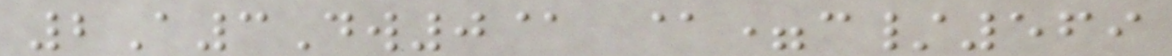2A3Dw0@ @=c/569
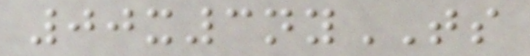00x3nyTS
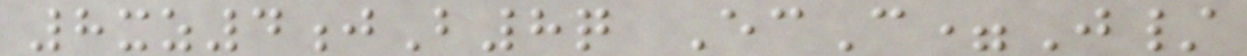8xz4jB8q EcC=J/
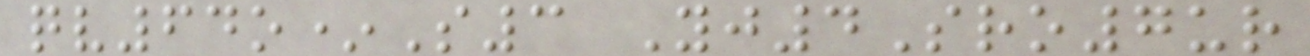qv64o*S3 Yj4Sro7ur
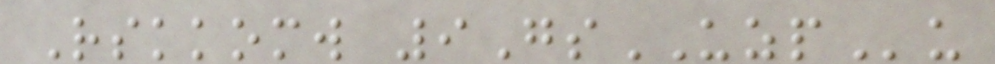Rskkomw 9GsUZPu
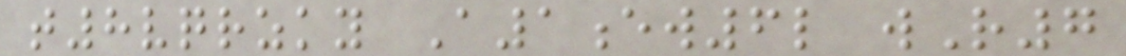t8vqrzky A1ew6l wR7
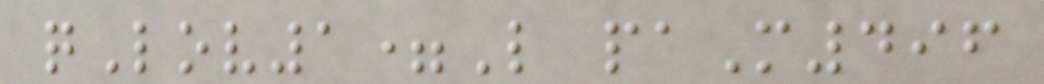qLov1=L paM496
